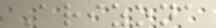Arizona
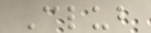Club
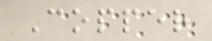Copper
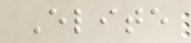Elite
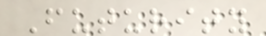Futurity
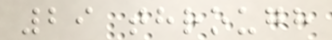29 through
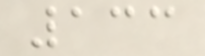133
